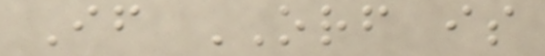If ORF is
